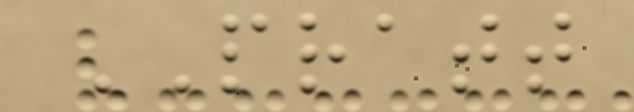PRATT
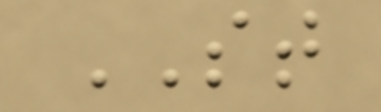ST
